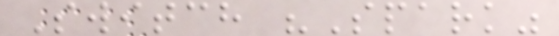Switch "Spark"
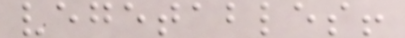vegetables!
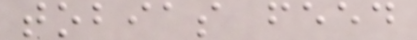tobias feed
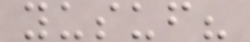yusuf?
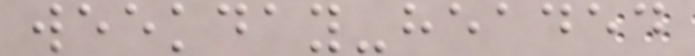weekday-headed
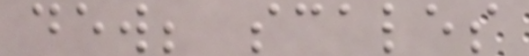dew; scales
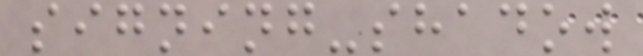signing-shadow
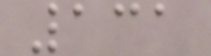131
